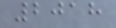2018
